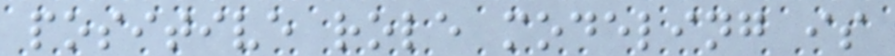positive role modeling is
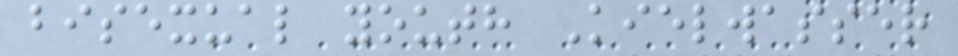bisexual youth Kielwasser
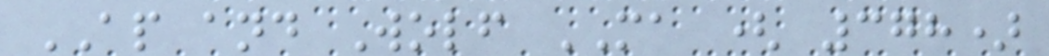AP and Wolf MA ( 378)
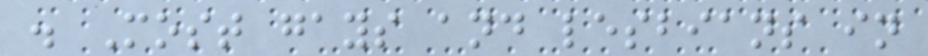. Most gays and lesbians in
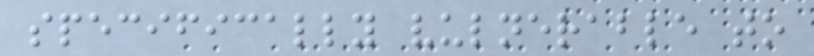specifically vulnerable to
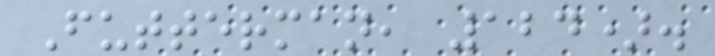Futterman, 124).
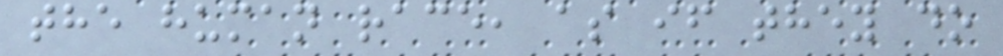the human race, as if they do
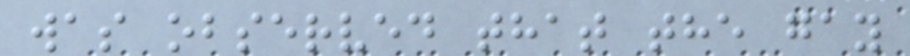was observed that the gay
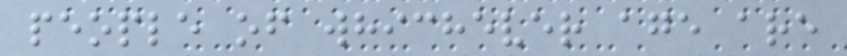people of whichever age are
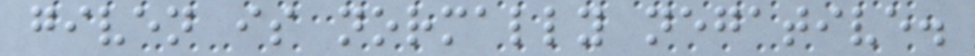given is normally negative.
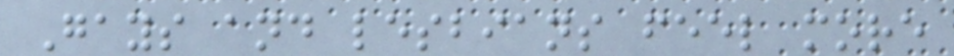Gays and lesbians feel more
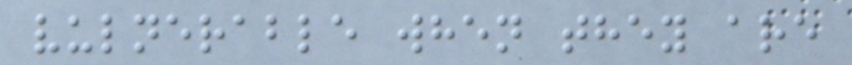vulnerable when they are
